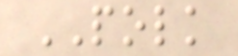POLK
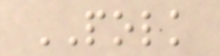POLK
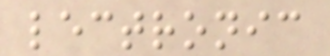lectronic
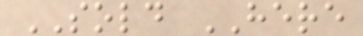SOLD HERE
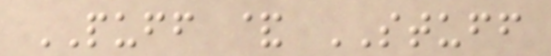PUFF & STUFF
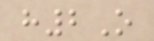h2O
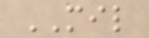MIL
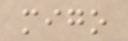migo
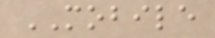MOBILE
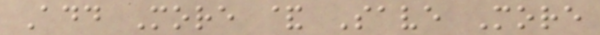Add More & Save More
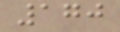170
